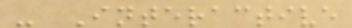- Interactive
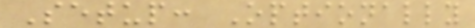Setup: Optionally
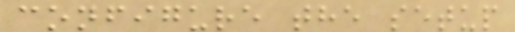configure the setup
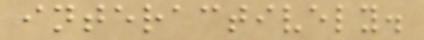interactively.
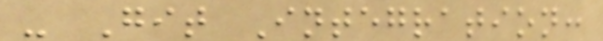- Git Integration:
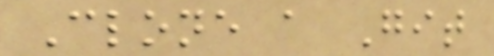Clone a Git
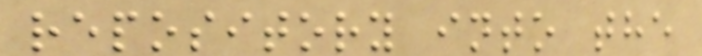repository into the
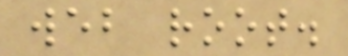web root.
